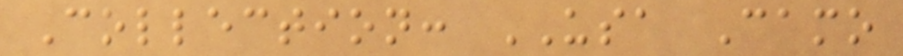Collection: USA Camo
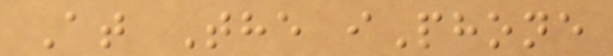At The iPhone
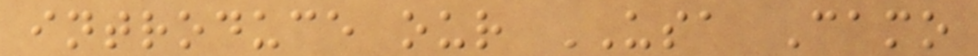introduce our USA Camo
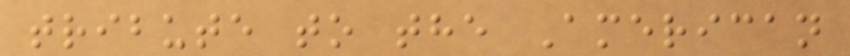tribute to the American
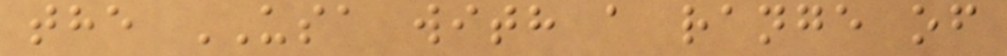the USA with a range of
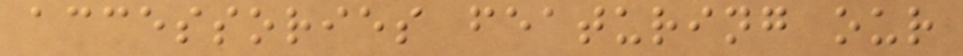accessories featuring our
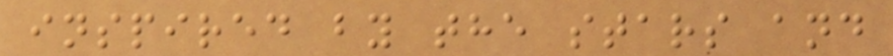inspired by the stars and
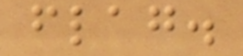flag.
